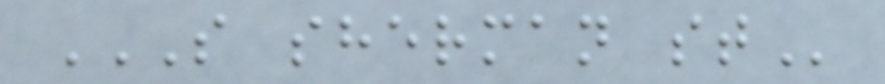S SHERMAN ST
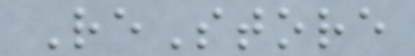ReStore
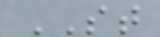ST
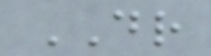DR
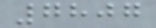7807
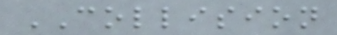COLLISION
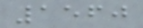1560
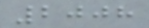2008
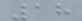18
